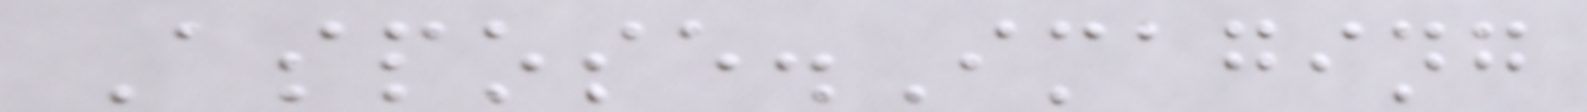Aspose.Imaging
